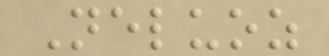Neluoz
